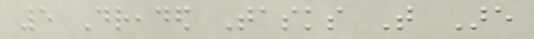5 Dreaded Tasks That Are
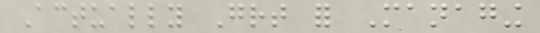Actually Great for Managing
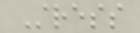Stress
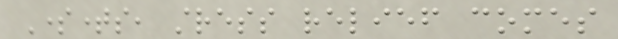Sometimes, stress relief comes
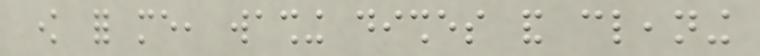know for me, washing dishes and cleaning
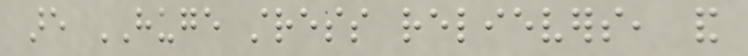are HUGE stress relievers, and
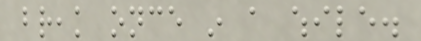break once in a while.
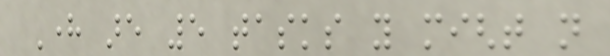Here are 5 tasks you might not
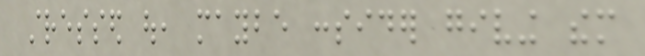stressed out, maybe consider giving them
